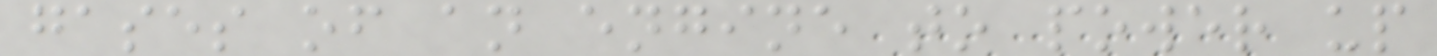gases of an engine to power up
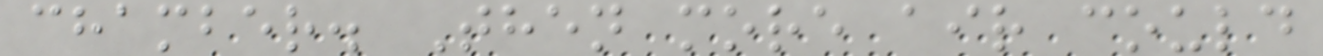chamber. Then more air could
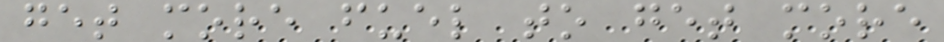get more fuel to get more
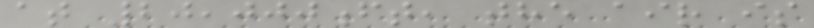at 20,000ft, the air is
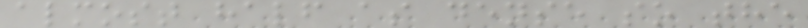almost half as dense so the
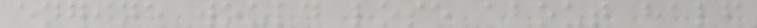engine would lose about half
